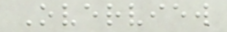Overview
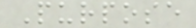Purpose
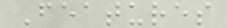Features
